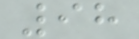98
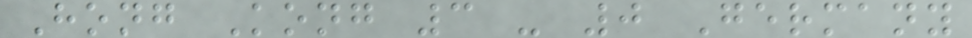Hong Kong 3 - 0 Germany
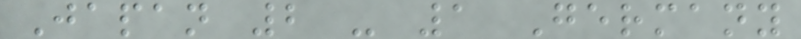Japan 2 - 1 Germany
